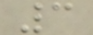3
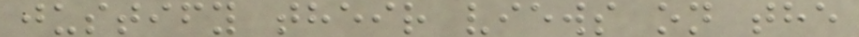justify their views on the
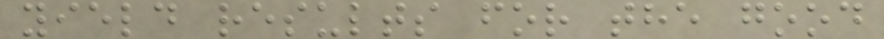yield results for the good
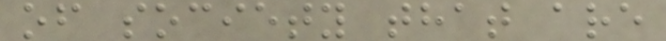of society that are
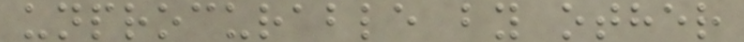unprocurable by other
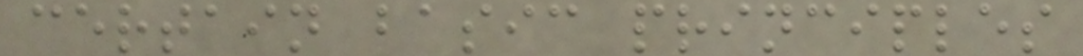certain basic principles
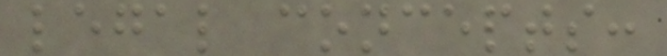legal concepts:
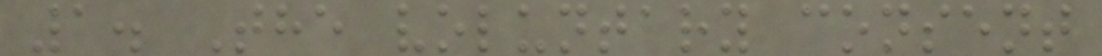1. The voluntary consent
